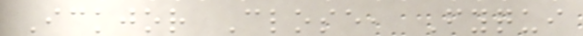Ickjor Close, Fyqui
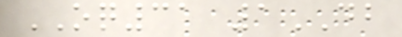OQ31 1DB
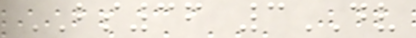BS36 3DV
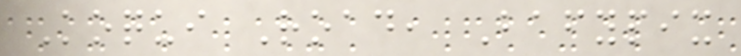Koqui Road, Bafypix
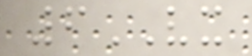6VX
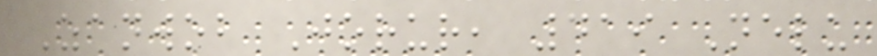Zanwob Jorur, 419 Nelu
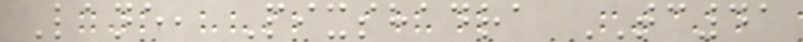Lane, Pixshadra TC41
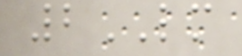2LM
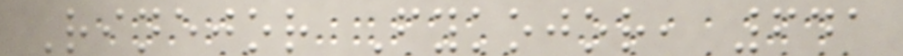Rinejor Fykojor, 641
